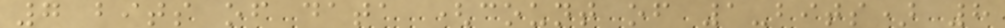7 bits of data (count of 1-bits) 8
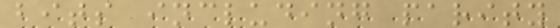bits including parity
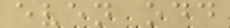even odd
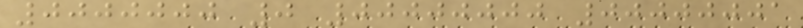0000000 0 00000000 00000001
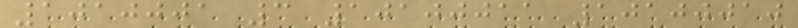1010001 3 10100011 10100010
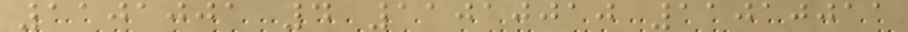1101001 4 11010010 11010011
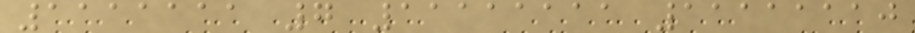1111111 7 11111111 11111110
